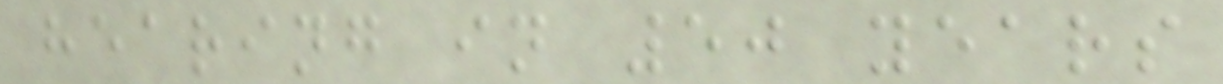hearing in 50 years
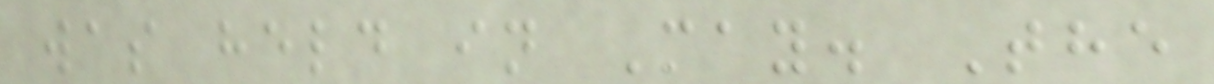was held in May. The
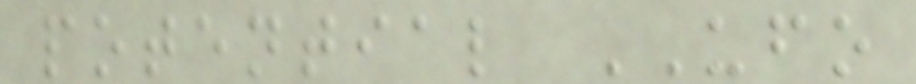potential UFO
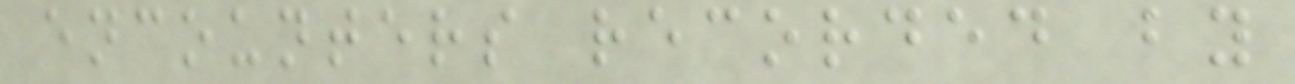encounters recorded by
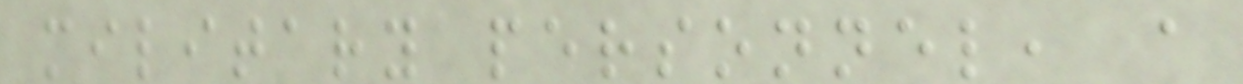military personnel, a
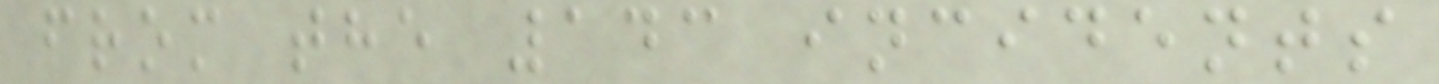from the 143 incidents
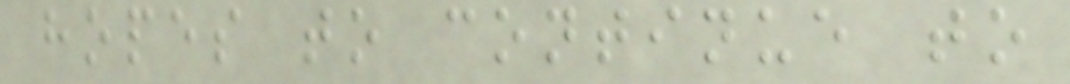hopes to continue to
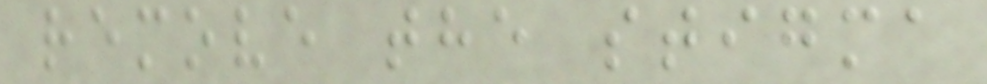remove the stigma
